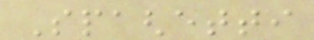Spaghetti
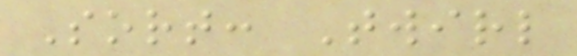Sort: Twirl
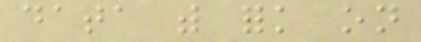data with fork on
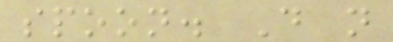spoon. Do not
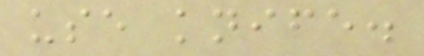use knife.
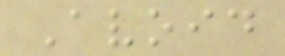Avoid
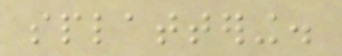splattering.
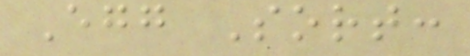Egg Sort:
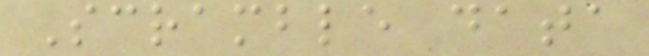Scramble data
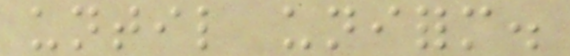until uniform.
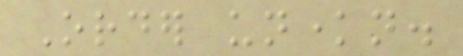Order unknown.
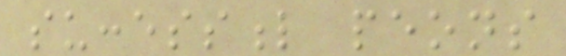successful peons
